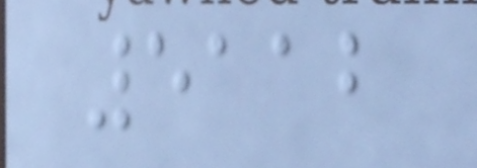5112
